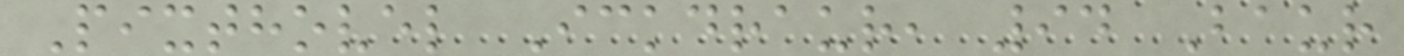Pixthovel Ickdraur, 94 Baur
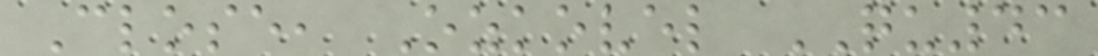Close, Ozkovel QU43
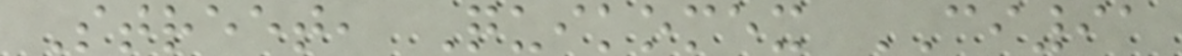Street, Quikomex CI91
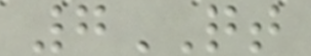7QT
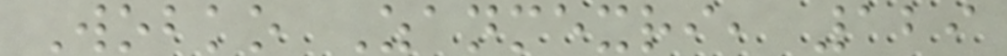Wobko Zanmexri, 129
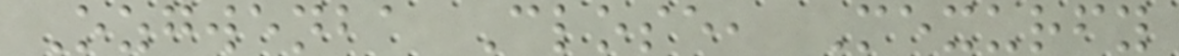Ozgwenba Close, Mexurfy
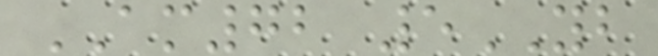AM72 5YB
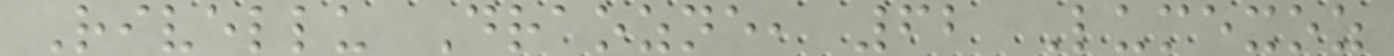Rivellu Draozne, 62 Lumexoz
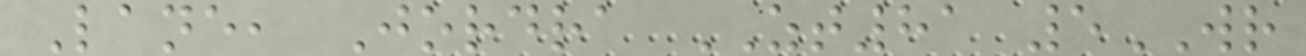Lane, Jordra ZT81 5WR
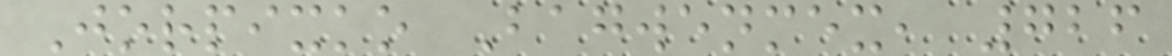Jorpixko Bagwenmex, 726
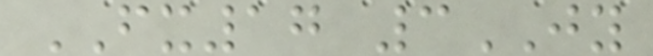FX17 3JY
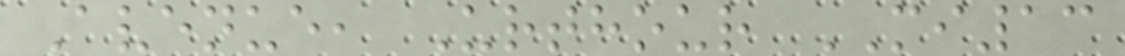Avenue, Urthour MI13
